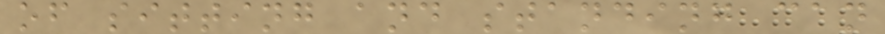of sitting and standing can
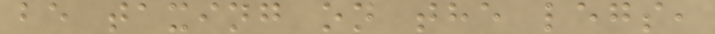be taxing on the legs,
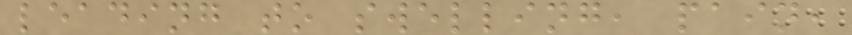leading to swelling, pain,
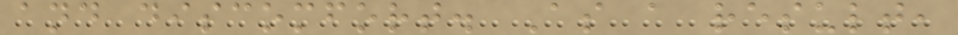and discomfort. As a result,
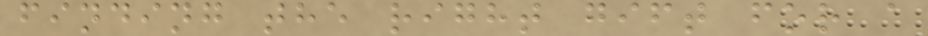finding the right gift for a
